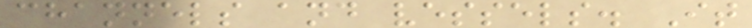channels and vessels. It
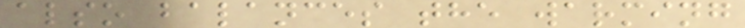also balances the warming
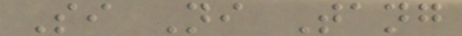Si Ni Tang
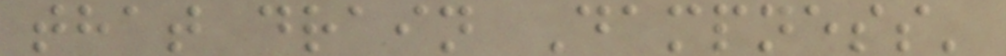that drain Dampness'
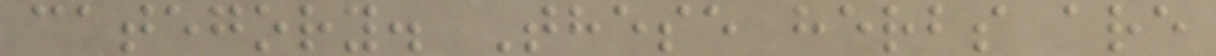category. These herbs are
